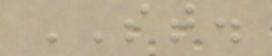ST.
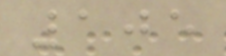105
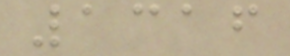1316
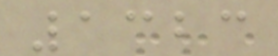1323
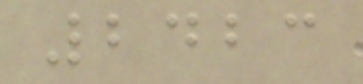2423
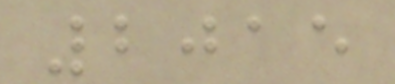2015
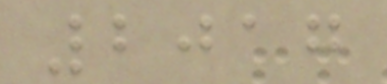2017
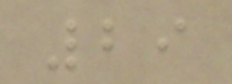29
